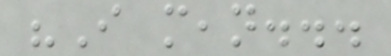"I mean...
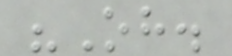"Oh.
